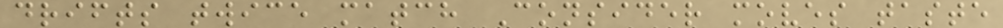drifts twice match Consider moves taste
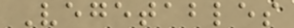Vegetables
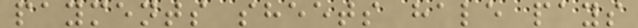payments sheets hale pays
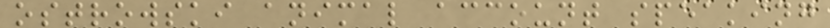ostrowski animal account speaking
